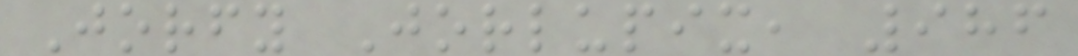Jorfy Jorlupix, 986
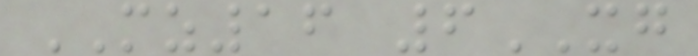MZ16 6XG
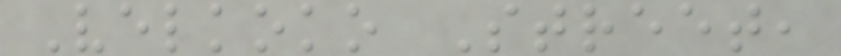Velkoko Street,
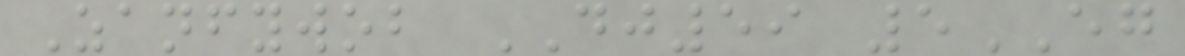Zanfywob DJ59 5EG
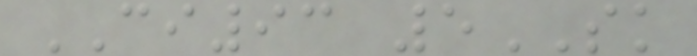CI93 5SK
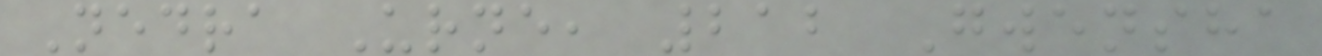Nedra Urne, 212 Gwensha
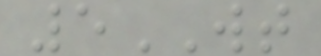5WT
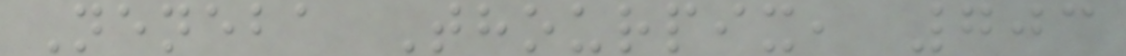Neneba Thourpix, 703
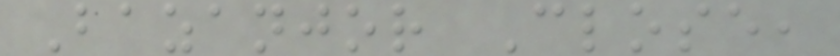Bazanjor Close,
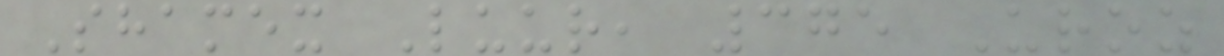Shamex Luur, 375 Uroz
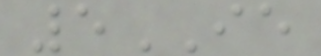5IE
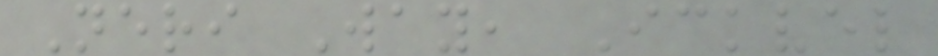Neri Way, Ickvel
